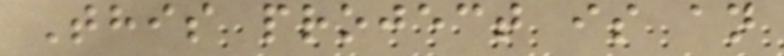This project is an
